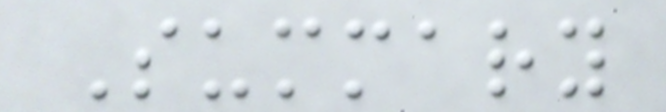Summary
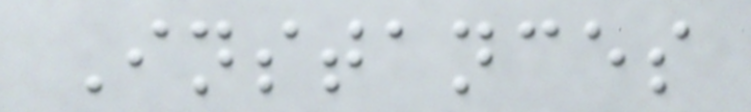Instances
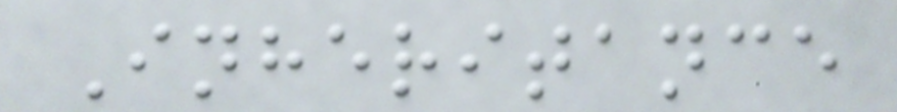Inheritance
